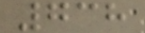738
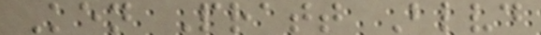Ken Pratt Blvd
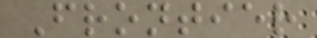Frontier
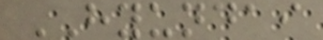HYUNDAI
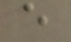e
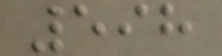598
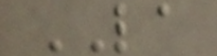LA
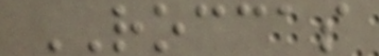ROCCAS
